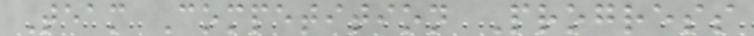Team Competition Progress
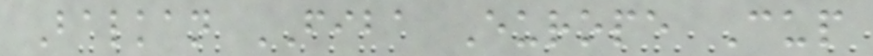Balkan FIBA Europe Cup
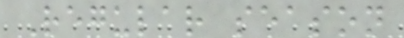Regular season
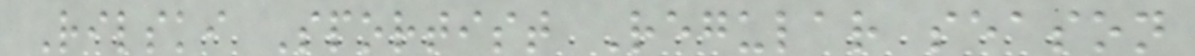Rilski Sportist Regular season
